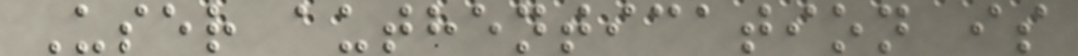User authentication is
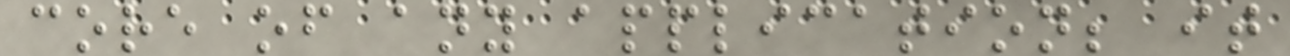core of any application; it
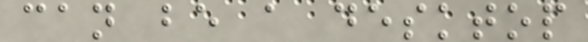can be a desktop
